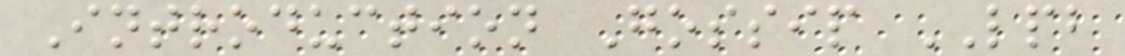Introduction Gossip LPB
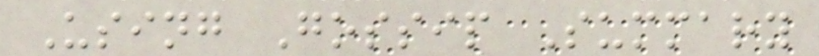Using Gossip Summary
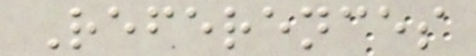References
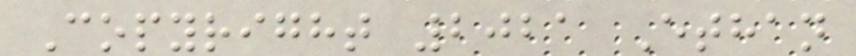Copyright 2021 Ethan
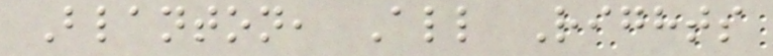Blanton, All Rights
